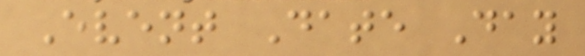Event Date Day
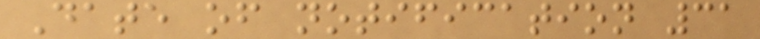Date of notification 31
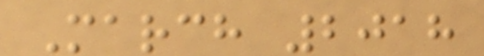March 2018
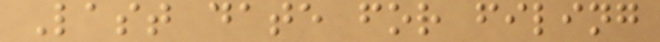Last date for filing
